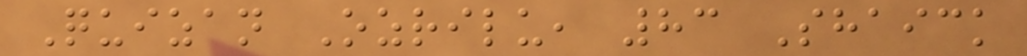Quizan Ozrilu, 83 Shaick
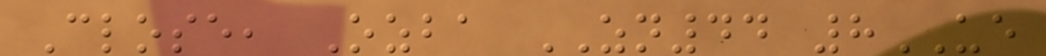Close, Ozba ZN44 8UE
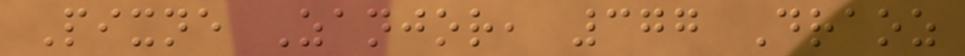Pixne Zanjor, 377 Draoz
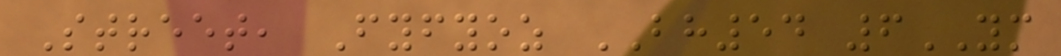Street, Fyfyoz BH54 6YM
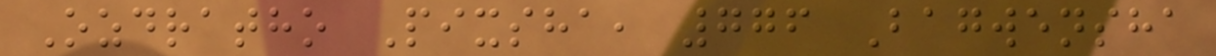Ozdratho Pixsha, 776 Bagwensha
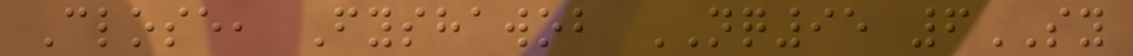Close, Fyshawob NQ95 6SY
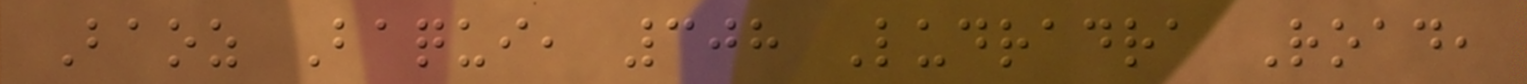Baoz Baqui, 308 Ludradra Road,
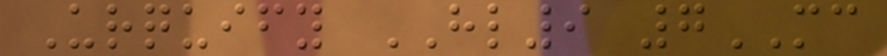Urquify HL9 7MC
